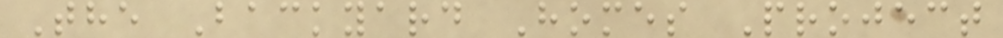The Backyard Homes Project
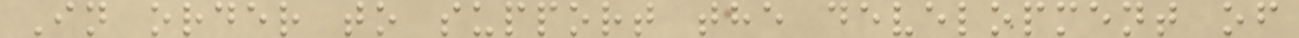In order to support the development of
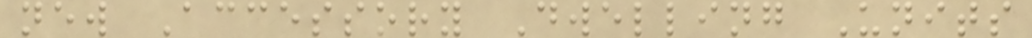new Accessory Dwelling Units
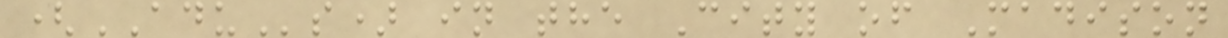(ADUs) in the City of Madison
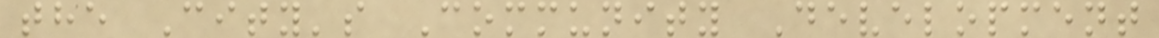the City's Community Development
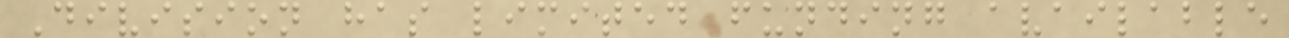Division has limited funding available
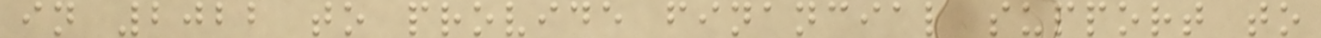in 2022 to provide financial support to
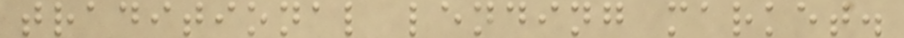traditional lending market.
